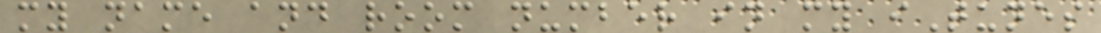my name and room number in my iTunes
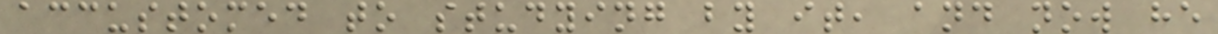accustomed to studying by it, and now he
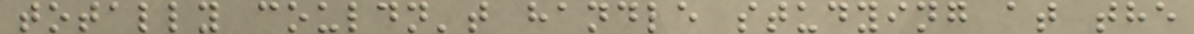totally couldn't handle studying at the
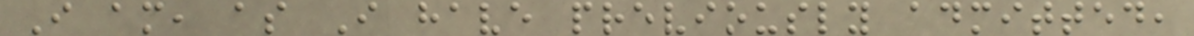I am, as I have previously admitted,
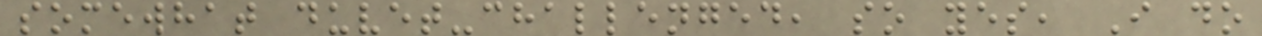somewhat duvet-challenged, so yes, I do
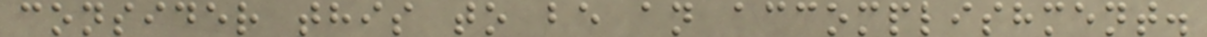consider this to be an accomplishment.
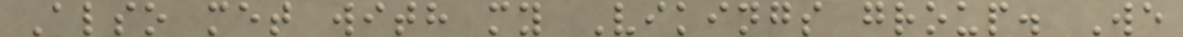Also met with my Vikings group. We
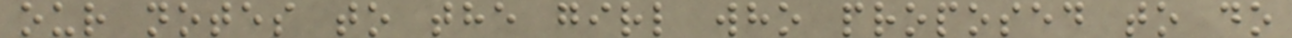our notes to the girl who proposed to do
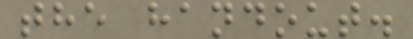the handout.
